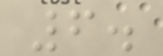6.
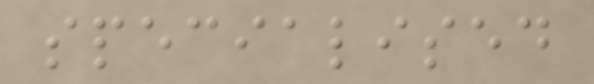specialised
